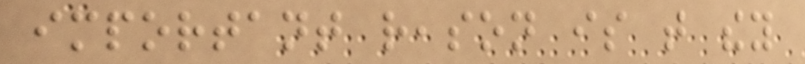important reason is that they
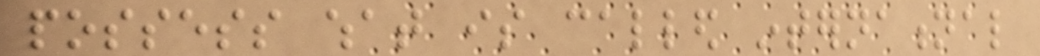possess what is called international
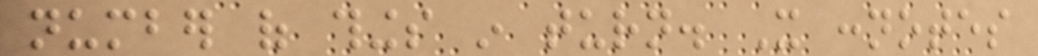number of things in turn. It connotes
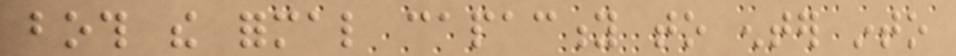both the formal capacity to enter into
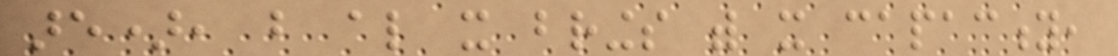are), but also it brings with it capacity,
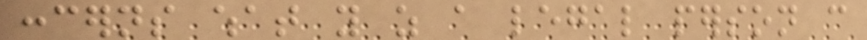concerns what you as a legal person can
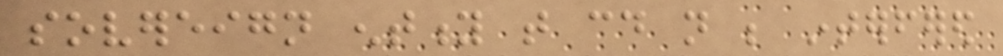sovereign entity that could not be interfered
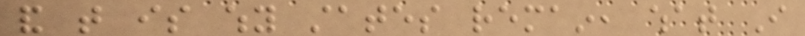and that is why states remain, what I
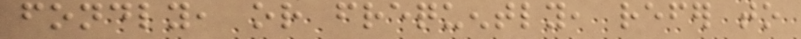fondly, or frequently, refer to
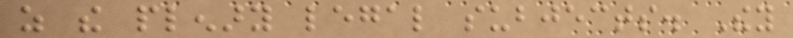as the plenary legal subjects. They
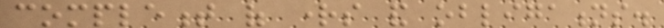complement of rights and obligations.
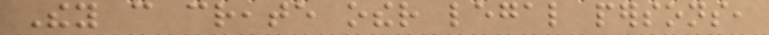They can create other legal persons,
